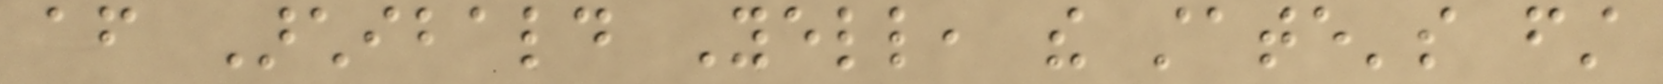after Archibald Yell, the state's first
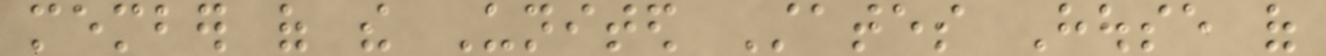member of the United States House of
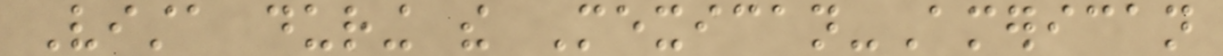Vista during the Mexican-American
